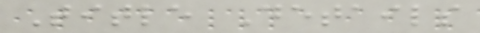Title Details
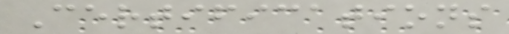Certifications
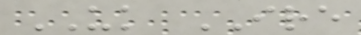UK IRE
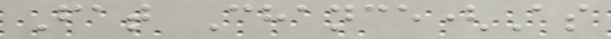Fat Chance(As
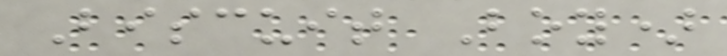Biscuit Boy)
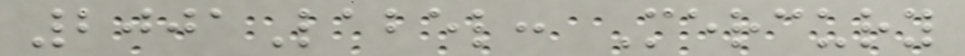2001Label: Mercury
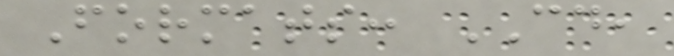Formats: CD,
